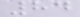84
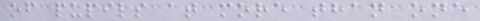of pupils at more than one
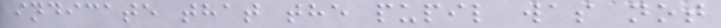indicate that the pupil was not
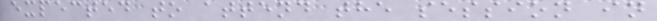expected to attend the session in
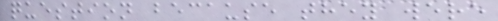question because they were
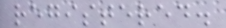registered.
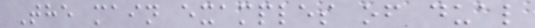The main examples of dual
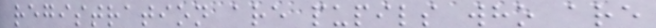registration are pupils who are
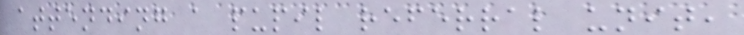attending a pupil referral unit,
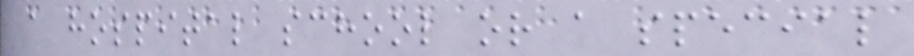a hospital school or a special
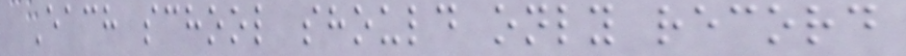Each school should only record
